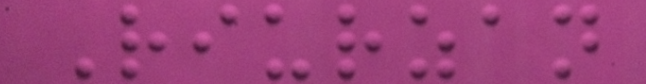Riurzan
